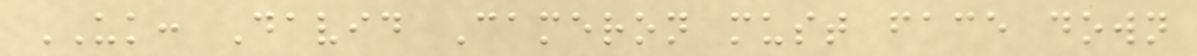UK: David Cameron must face down
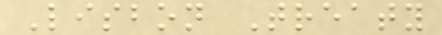Lisbon Treaty
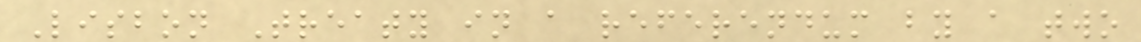Lisbon Treaty in a referendum by a two
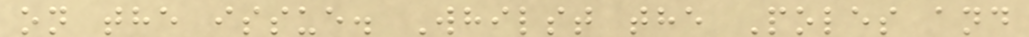on the issue. Whilst the Poles and
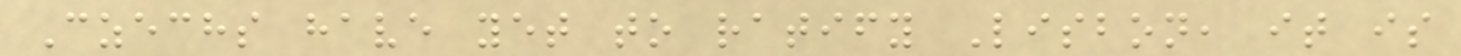Czechs have yet to ratify Lisbon, it is
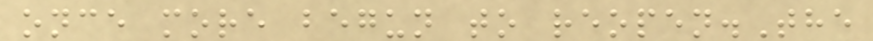once more begun to reopen.The
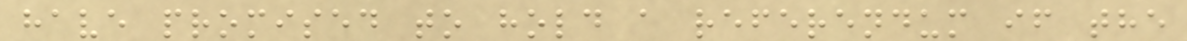have promised to hold a referendum if the
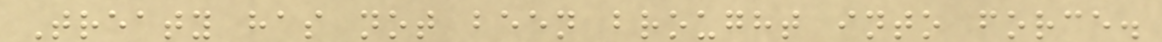Treaty has not been brought into force.
